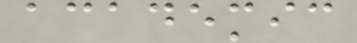academic
